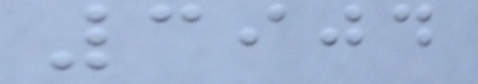3904
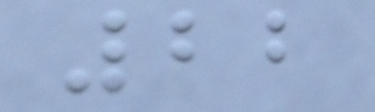22
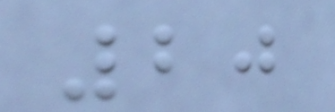20
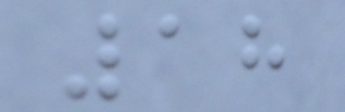18
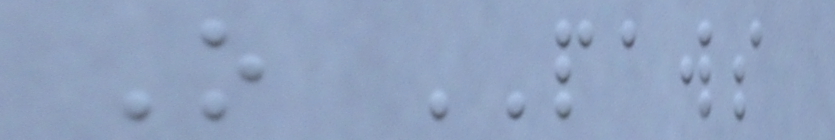O PAWS
